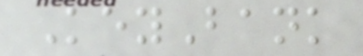KeyBank
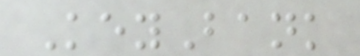KeyBank
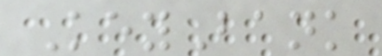KeyBank
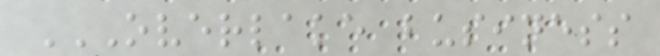OVERLAKE BUSINESS
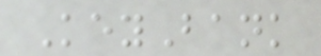KeyBank
